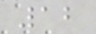12
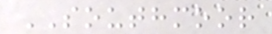SOUTHMOOR
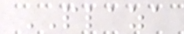PLAZA
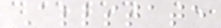Allstate
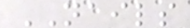NAILS
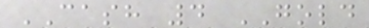CASH 4 GOLD
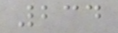234
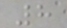8
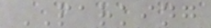PARKING
